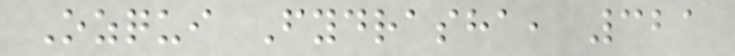Ozqui Fydrasha, 321
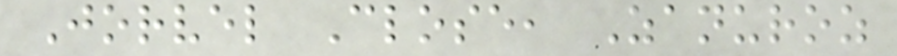Jorvel Close, Zanuroz
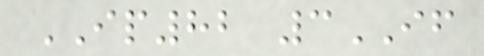IP82 3IF
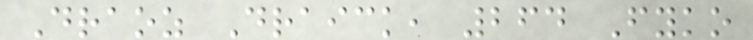Draoz Draick, 264 Fyko
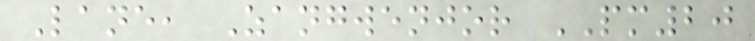Lane, Zangwenjor PM20
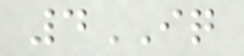4IQ
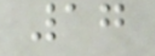17
